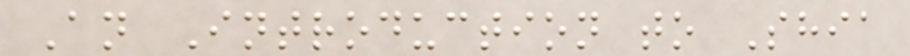An Introduction to Shia
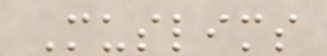Muslims
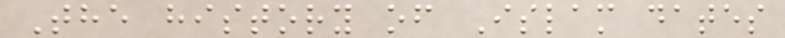The history of Islam dates
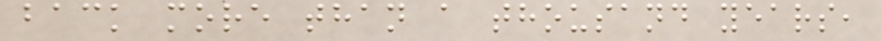back more than a thousand years,
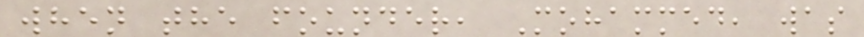when the founder, Mohammed, was
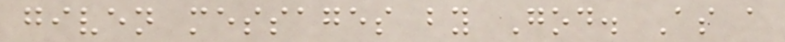given messages by God. As a
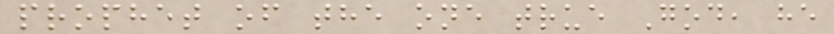prophet of the one true God, he
